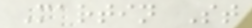Martin St
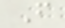F
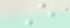E
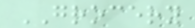GROCERY
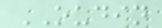OUDIN
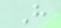H
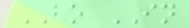BO IN
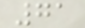71
